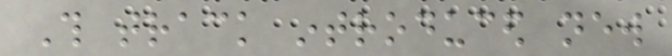This track introduced new
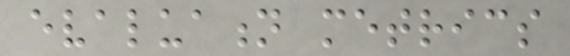evaluation metrics
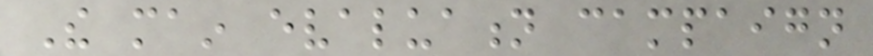The main evaluation campaign
